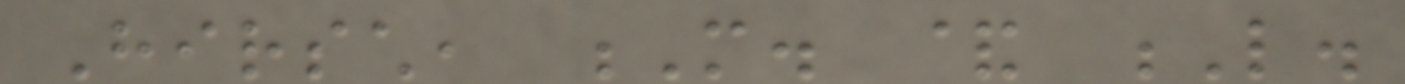Hirsch, M. & L.
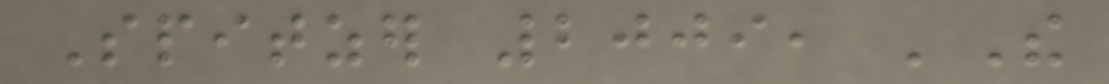Spitzer 2009, 'The
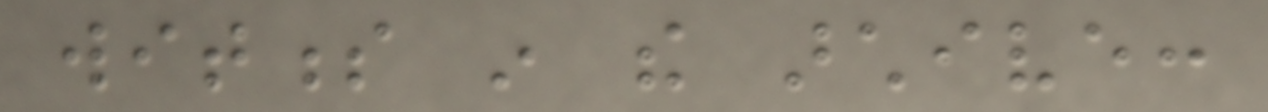witness in the archive:
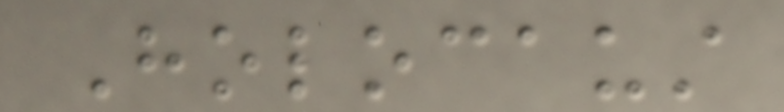Holocaust
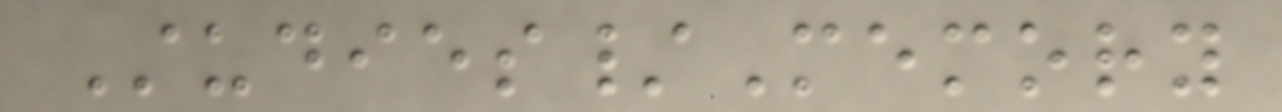Studies/Memory
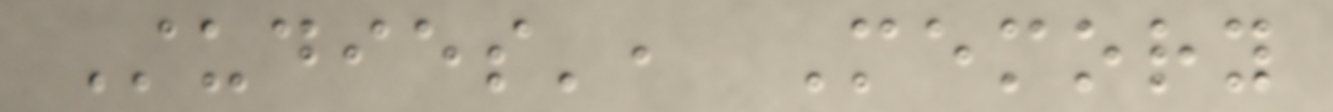Studies', Memory
